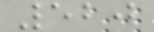520
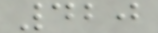420
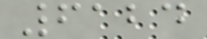6124
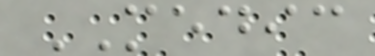MEDIC
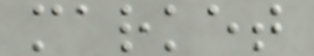market
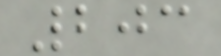203
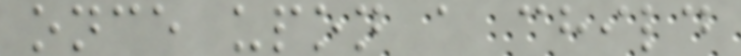once upon a child
